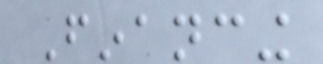Financing
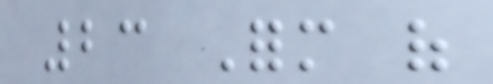23 Form of
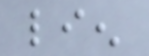lien
